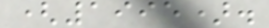(1995).
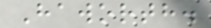Haworth.
